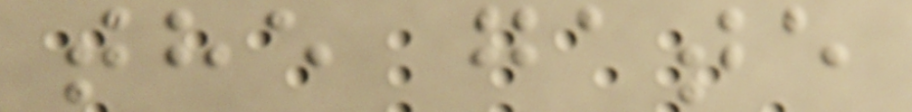the gate
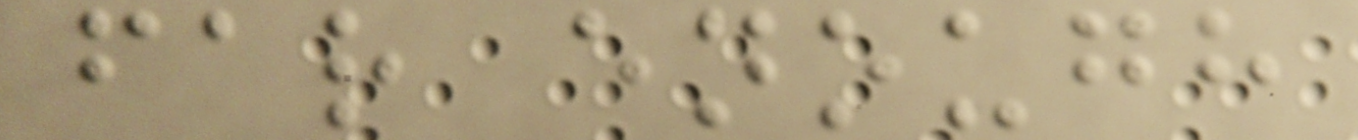far enough
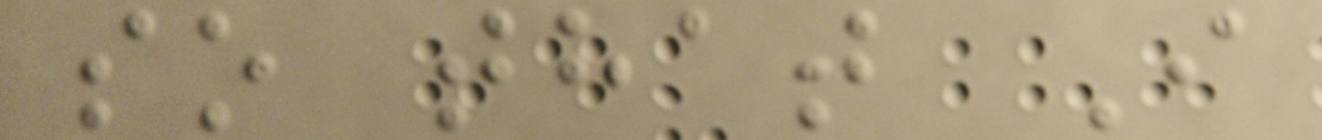so that I
